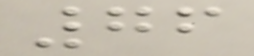76
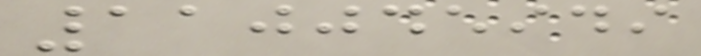110045949
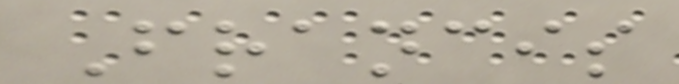Francis
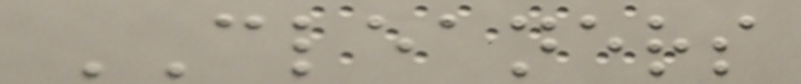CLEANERS
